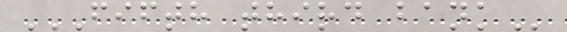FIFTH THIRD BANK
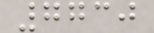7730
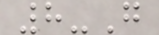8-G
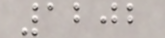1202
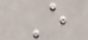E
